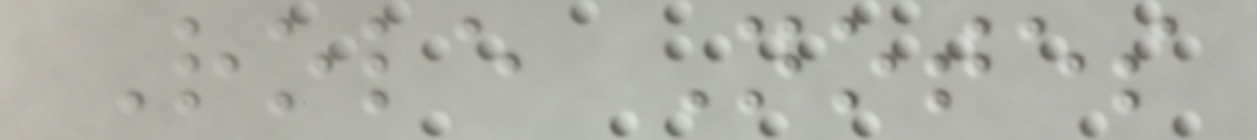Role Notes
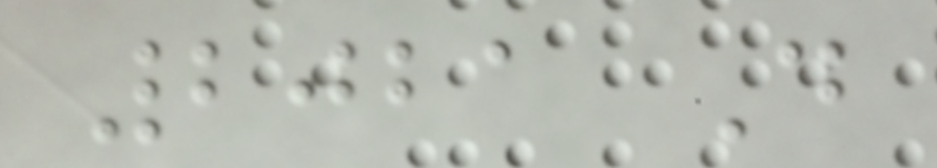2021 D
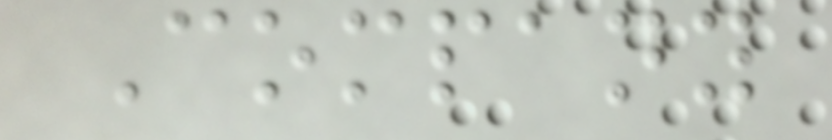Company
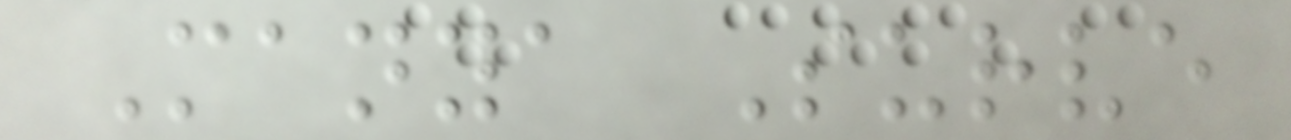Manya Surve
